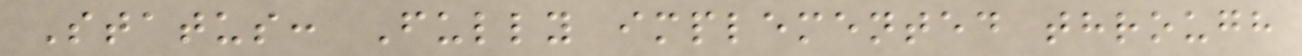Status: Fully implemented through
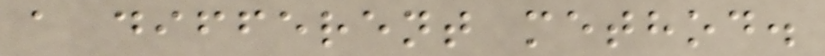a different method.
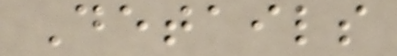Details
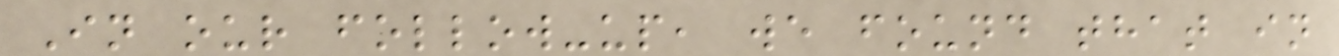In our follow-up, we found that in
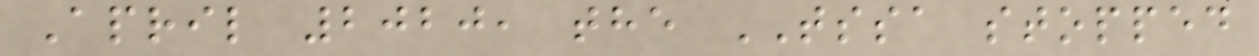April 2020, the TSSA stopped
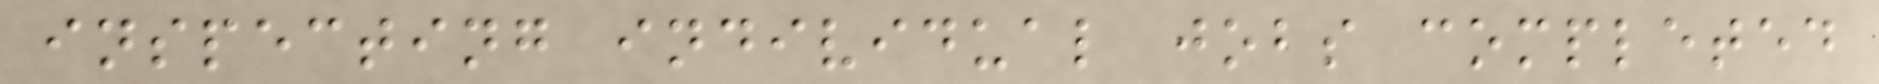inspecting individual jobs completed
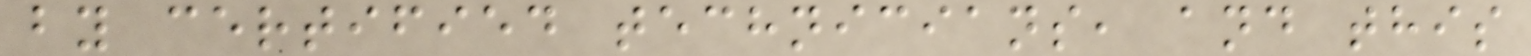by certified technicians, and this
